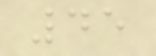45
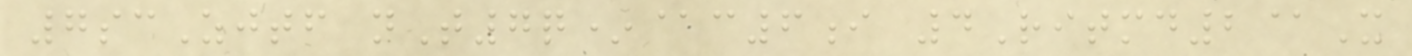7scZjtf nT7q*@c6i 4Ritmd2@X
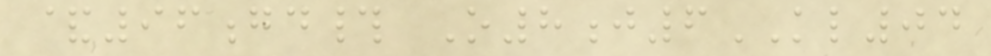&96gd# O8j6KL04
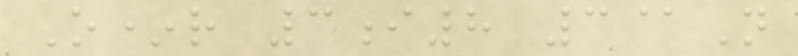O*r 3i8 3@N
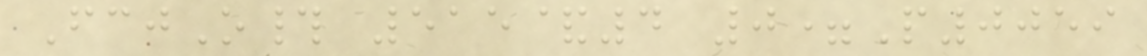FcjO# 515&4 0=P0059
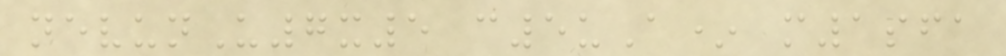nevunU7x5 c5uA* m1sfa
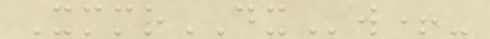XmmoDXw+-
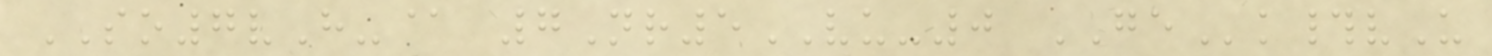SO7vH-@ 7Nr5VU-0 GEk#vU
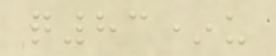q83*u
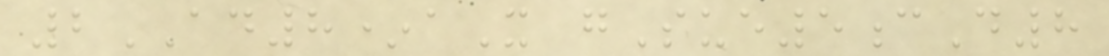2AD8*aX gSue5cD8
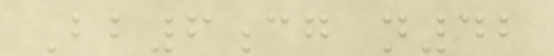Bb6cg n42
